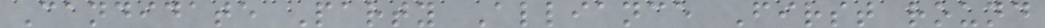Candidate Party Alliance First round
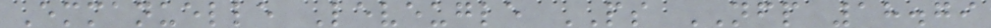Emmanuelle Leveugle PS NFP 18.79
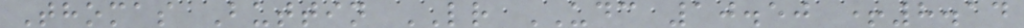Thomas Buttin LR UDC 10.50 +8.14
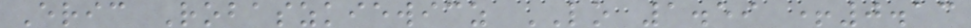Eric Robaszkiewicz LO 1.59 +0.13
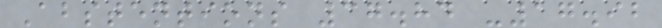Abstentions 37.84 -17.92
